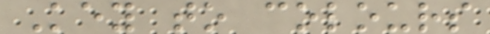Key to colours
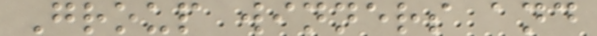Group winners and
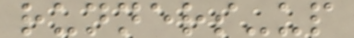runners-up
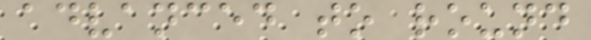advanced to round
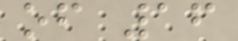of 16
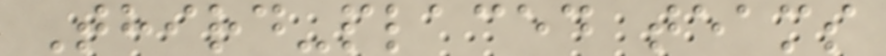Third-placed teams
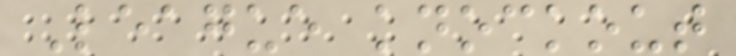League knockout
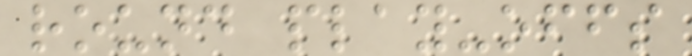round play-offs
